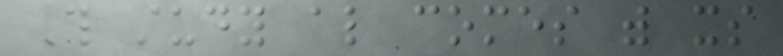This study also comes with its
